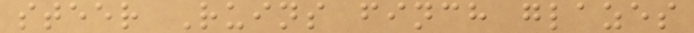steer Ruins finch glazes
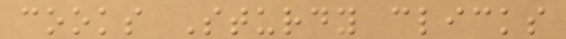cooks Sturdy clicks
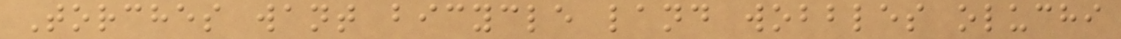Torches want bicycle land wobbles oluchi
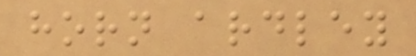horn ardley
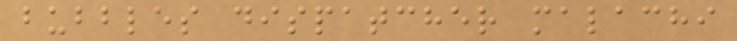bubbles dispatcher malachi
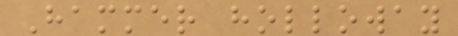Hammer holloway
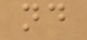nd
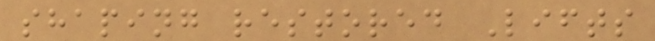shaping restored Lifts
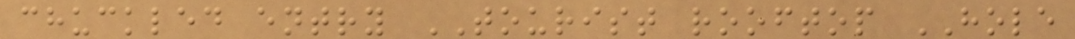chuckled entry TOURIST rooftop HOLE
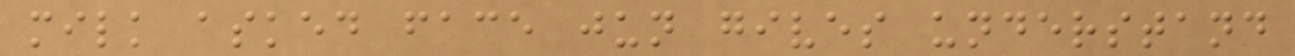milk asked face jun gives understand
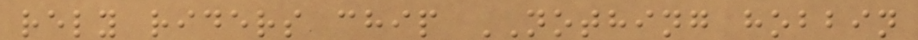rely riders chip NOTHING hobbin
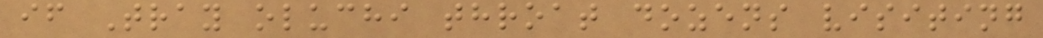if Tray oluchi throat dozens visiting
